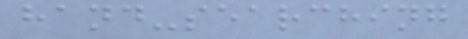hand-searching
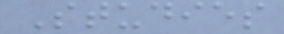Studies
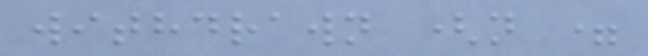withdrawn (n =
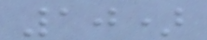10)
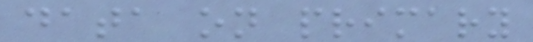data on primary
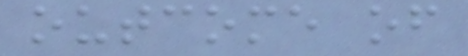outcome of
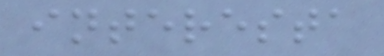interesta
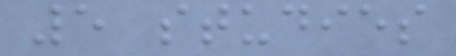5 studies
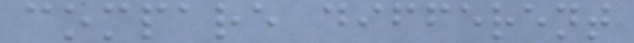compare different
